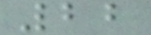22
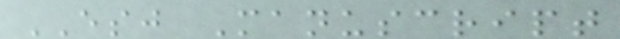ESJ Manuscript
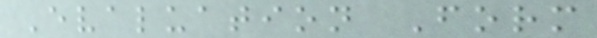Evaluation Form
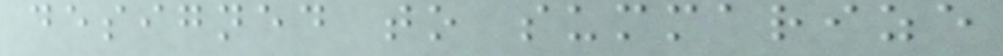designed to summarize
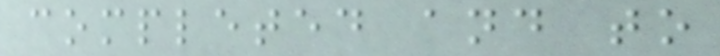completed and to
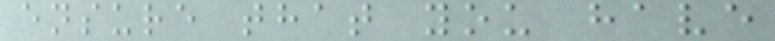ensure that you have
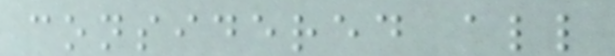considered all
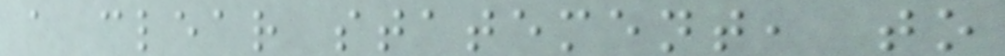a clear statement, to
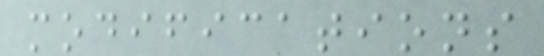modifications
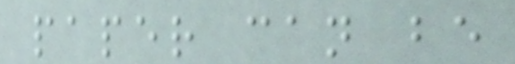paper can be
